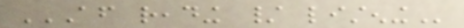AFTER READING / LISTENING
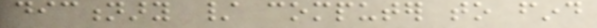dictionary / computer to find
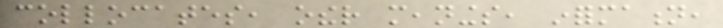collocates, other meanings, information,
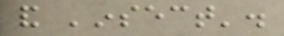and 'insect'.
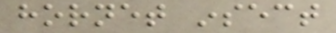hornet insect
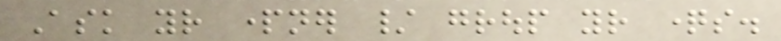Ask your partner / group your questions.
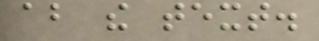about the text.
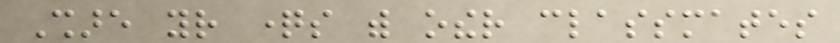Share your questions with other classmates
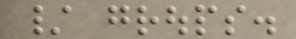/ groups.
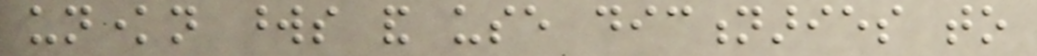unknown words and use dictionaries to
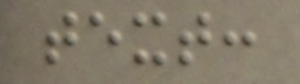text:
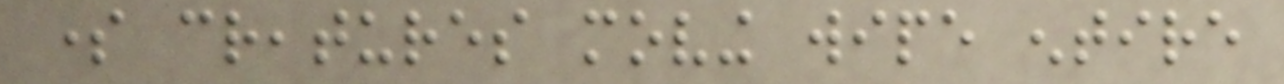some creatures moving wipe entire
